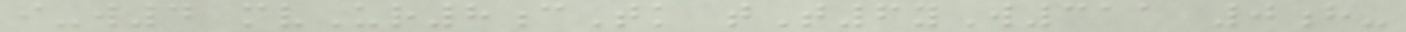i-w4 mvUr8cTk tT6yW311 0h-
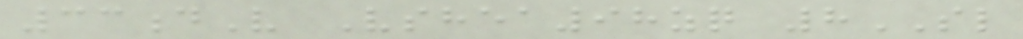33dV Vshea98zq 8SL
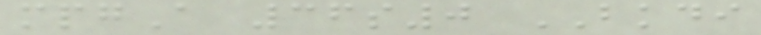mpgA 36s0 BKDI
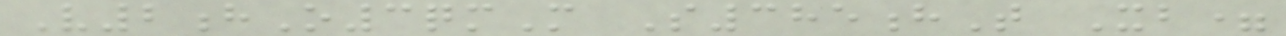V2hO3qmM S385hT Xb=
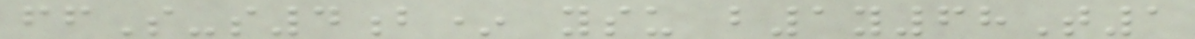ffS-s4b* ysu b1y68T1
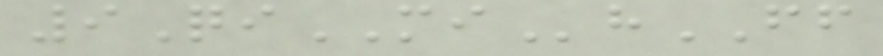9QiMIhFF
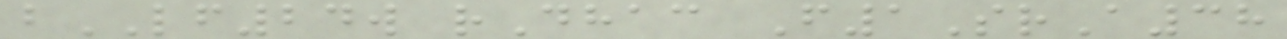bLF24w rDhac F1SrA38
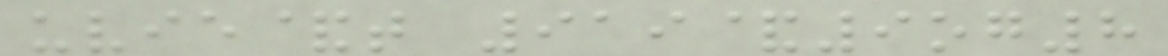uvie&t 919&9og8
